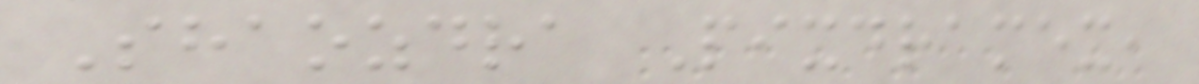Shaozdra Pixdramex,
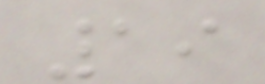19
